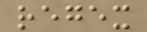regex
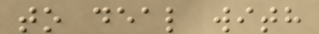to deal with
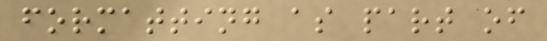formatting as part of
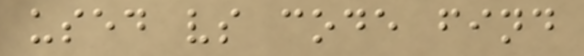used vs code find
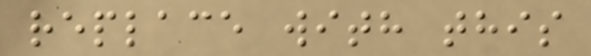replace with this
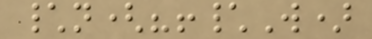\n(?!\W)
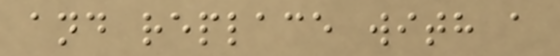and replace with a
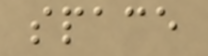space
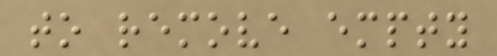to remove empty
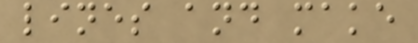lines and make
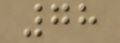78
